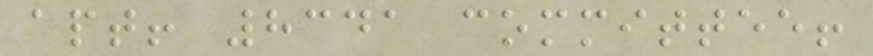apt! 8341 committee!
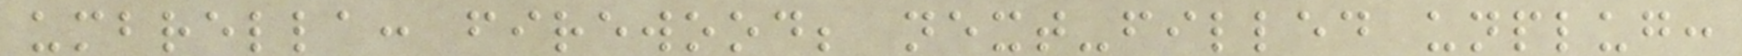umbrella: firewood; next-filled unplug:
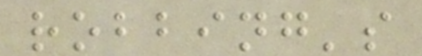robbing's
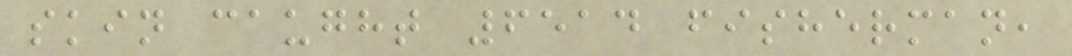skin caught 6514 fisherman,
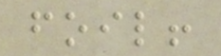foil!
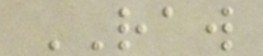RAW
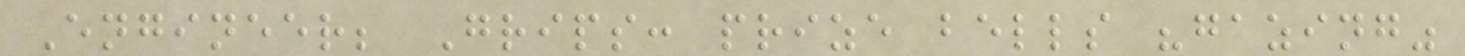Engineer; Grips: prize bells "gazing"
